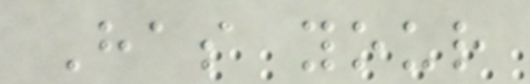Has your
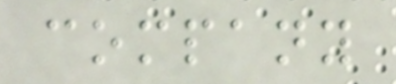company
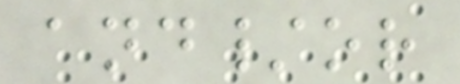and/or
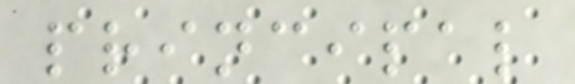principal
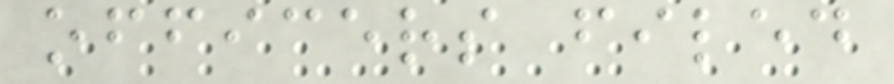officers filed
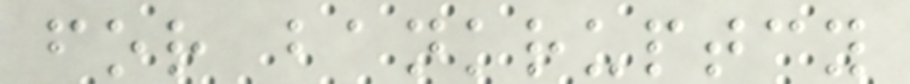for bankruptcy
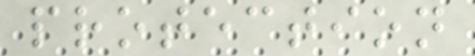protection
